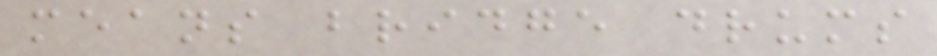means bridge drums
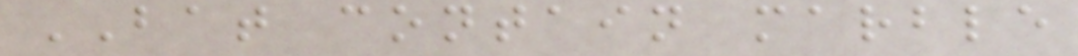BAT contain marble
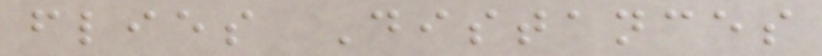flies Distances
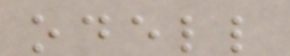odell
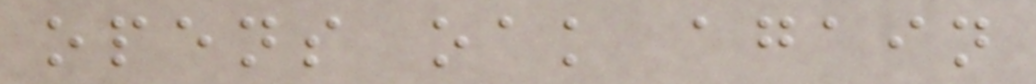opens oak again
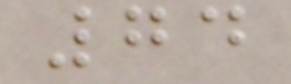74
